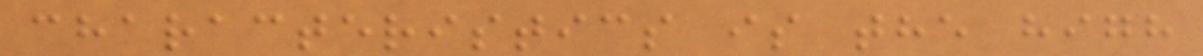characteristics is the high
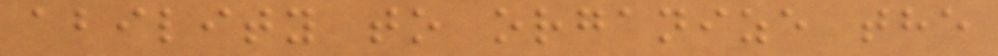ability to organize the
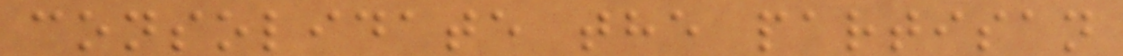consolidate the partisan
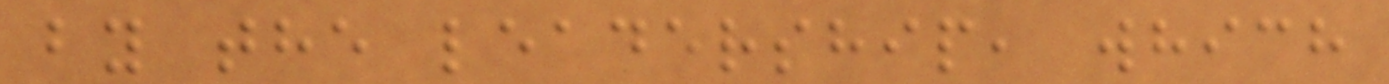by the leadership, which
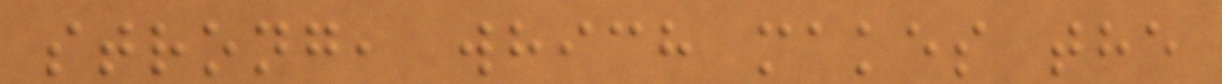strong, which makes the
